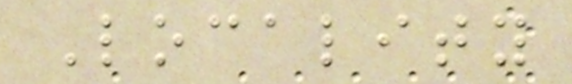Locality
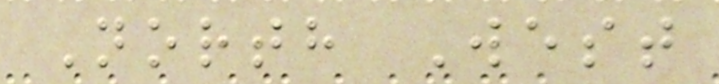North West
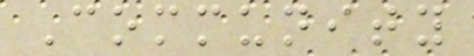Community
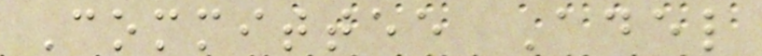Committee Adel
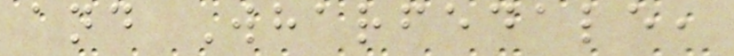and Wharfedale,
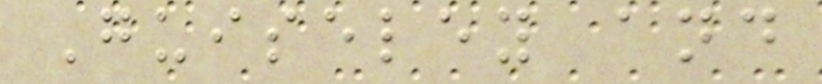Guiseley and
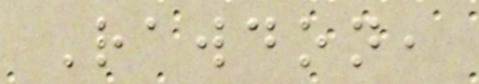Rawdon,
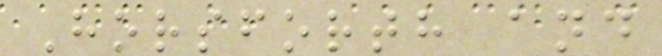Horsforth and
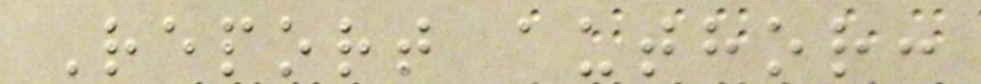Report author:
